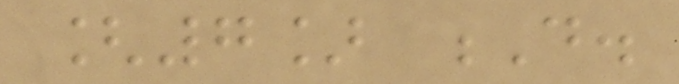[7] D.
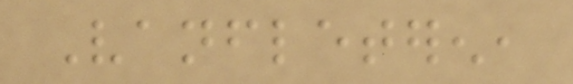Vanfleteren,
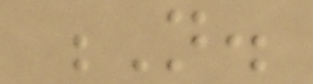N.
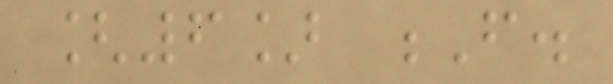[6] F.
